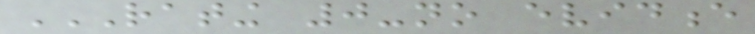RATING 0-NO EVIDENCE
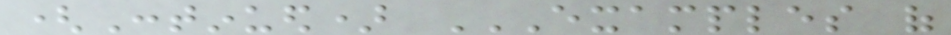(Continued) EXAMPLES OF
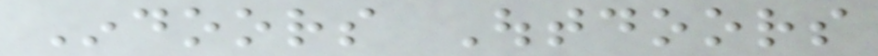Indoors Outdoors
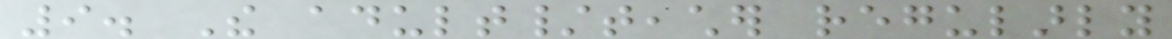9. The adult/teacher regularly
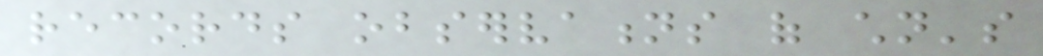records observations of children's
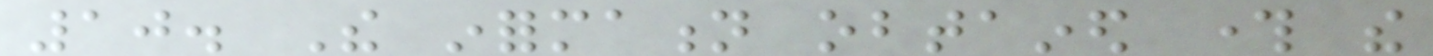10. The information obtained through the
